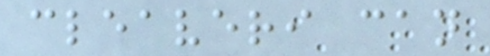cleaveri can
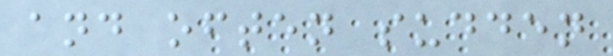and often sudden
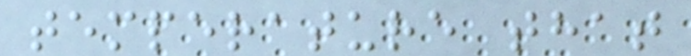temperature that
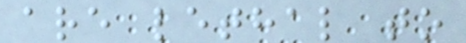are lethal to
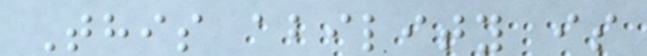This ability is
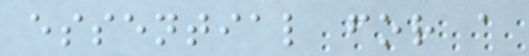essential for a
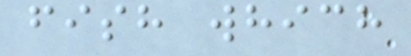fish which
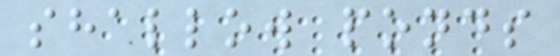shallow ponds
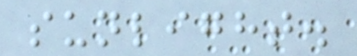sunlight.
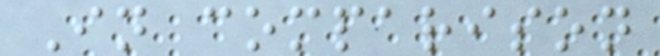In comparison
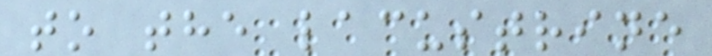to the lacustrine
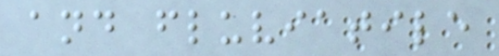and fluviatile
